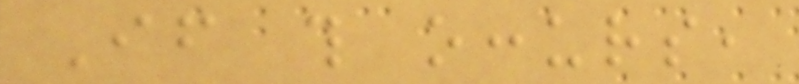If this occurs,
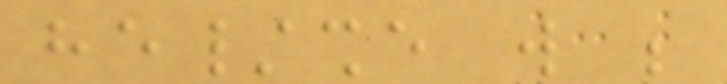he/she will be
